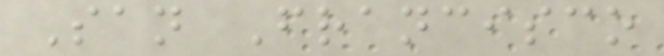San Francisco
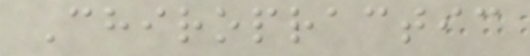Chiropractic
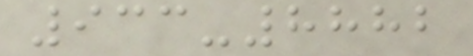933-8882
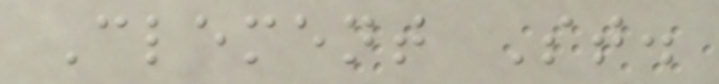Clement St.
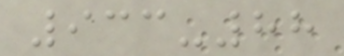933-88
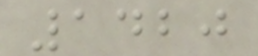1420
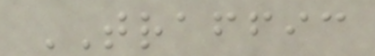TRAFFIC
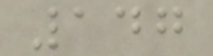147
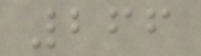266
